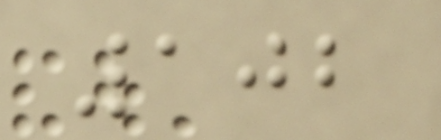102
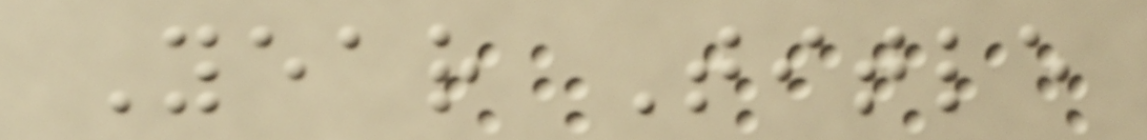Year Title
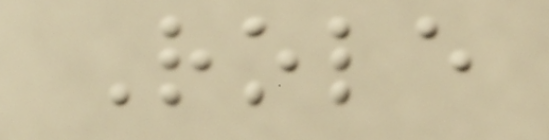Role
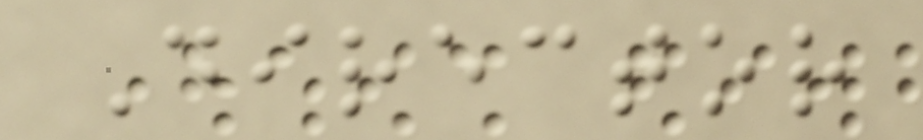Director
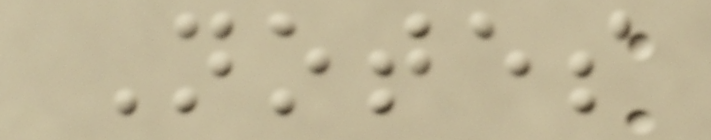Notes
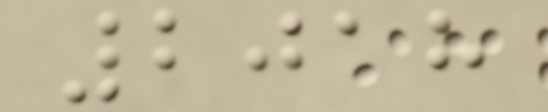2018
